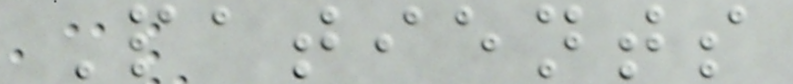Patients
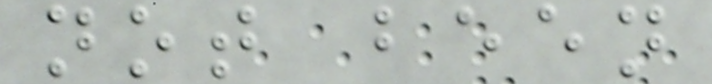not been
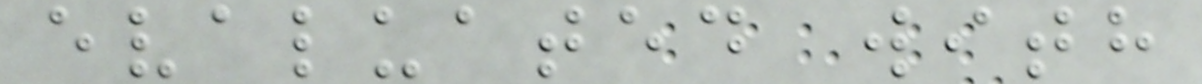evaluated with
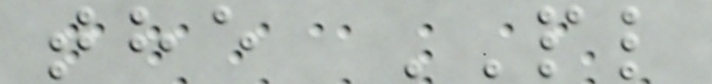the PL
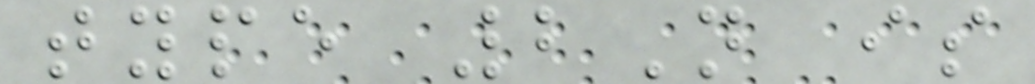type 2N is
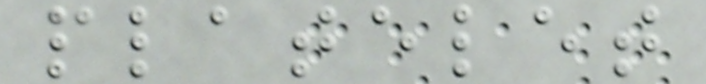platelet
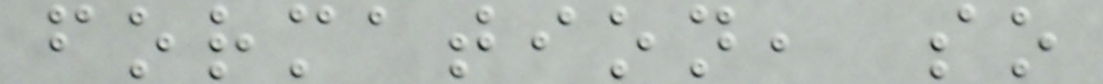formation, so
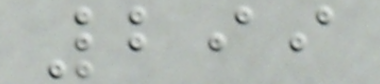299
